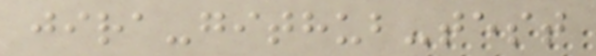jira-github-test
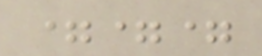===
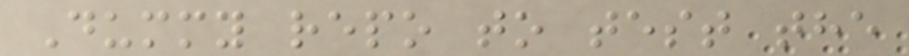Dummy repo to test the
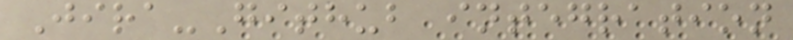Jira-Github integration
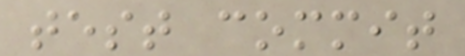test commit
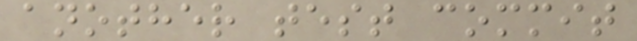another test commit
